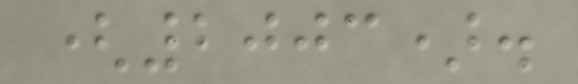(2003).
